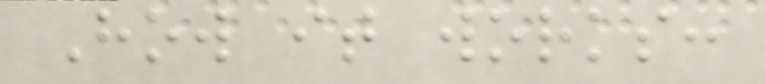How it works:
